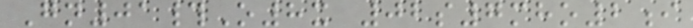Gn01#O8x 02s7mho2i
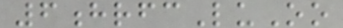6hrfcLuOo
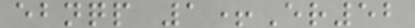ebnqp 1+Er52
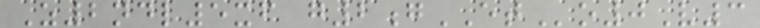Z2ndl5xf g2gETo0V3
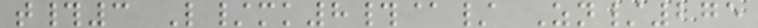t#3 L/mk8#@/ Zn/275
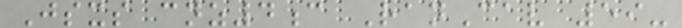Jsxs cnz4c RanCav 59-
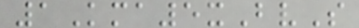1Kma5xBvS
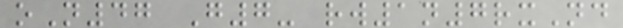oN47 G7- rw1n7rxNd
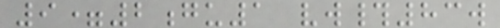9=2gu1 vw#83w
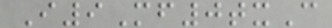I9Mf0txC
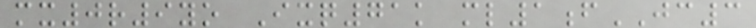mx0r9yo Ixq71k ml1fJC3
